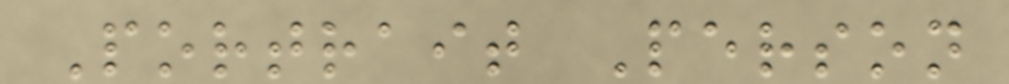Portrait Person
